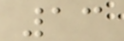13
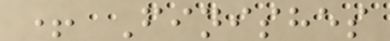+ Finishes
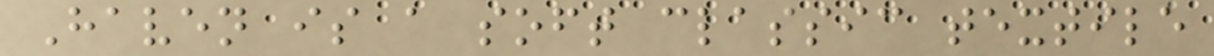Haven is a soft classic textile
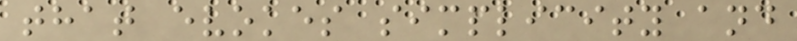that evokes simplicity and
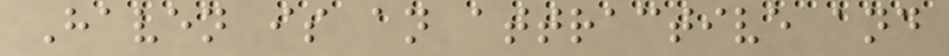Haven is an attractive and
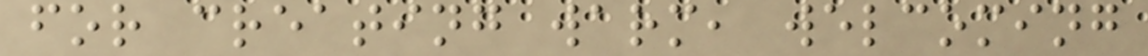for creating warm, welcoming
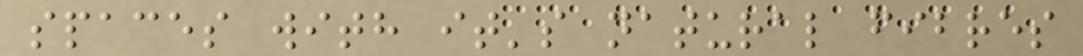spaces with it's natural fibres
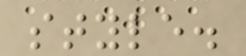style.
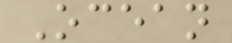Ocean
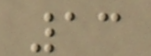13
